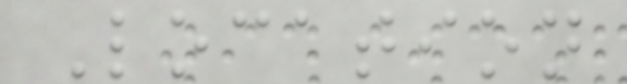Location
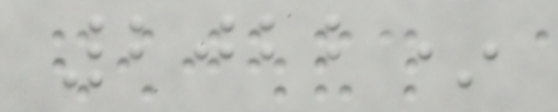2022*
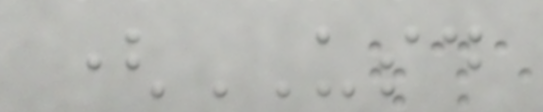(USD
